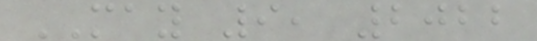MAY 9, 2022
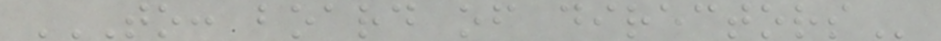TO: BOARD OF DIRECTORS
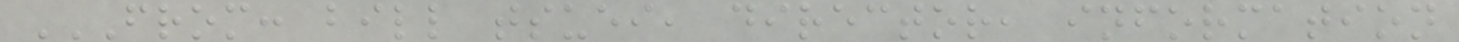FROM: BILL TSUEI, DIRECTOR, INFORMATION
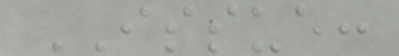ISSUE:
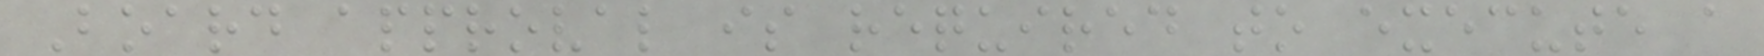Board approval is required to execute a
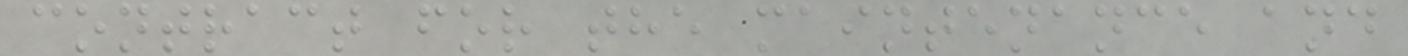contract for the maintenance and
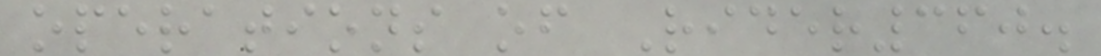operations of Rider360.
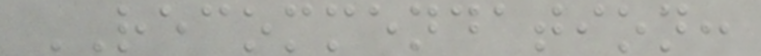RECOMMENDATION:
